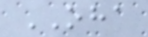OHA
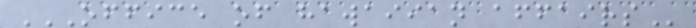OFFICE OF HAWAIIAN AFFAIRS
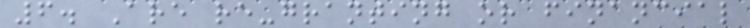6. Are re-granting or financial
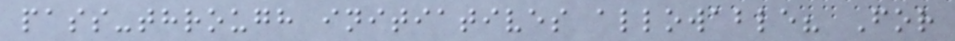pass-through initiatives allowable? For
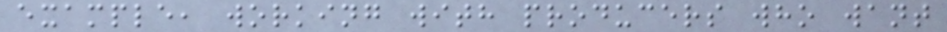example, working with producers who want
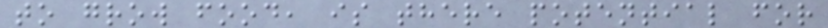to grow food, is there potential for
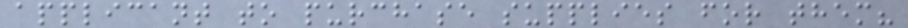applicant to purchase supplies for them?
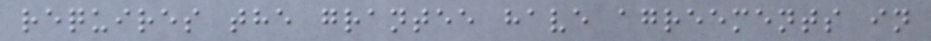requires the grantee have agreements in
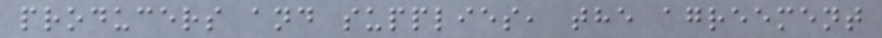producers and supplies, the agreement
